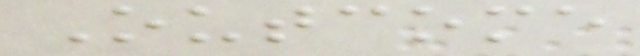Outcome
